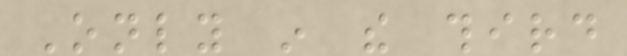Only in the third
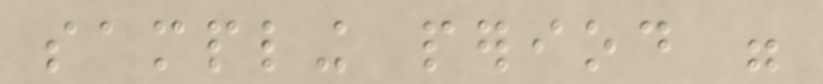sampling period were
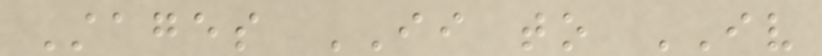Stages II to IV
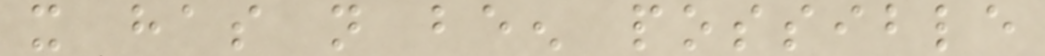it has not been possible
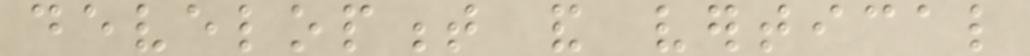development and vertical
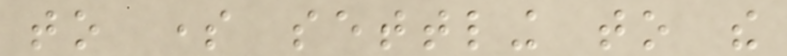to some settling to the
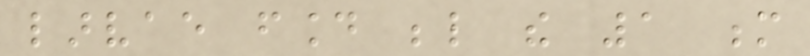larvae found below the 1 m
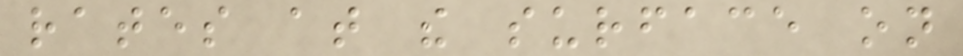rates at the surface on
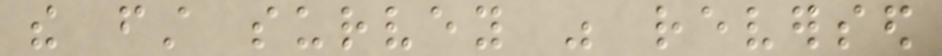the first survey was reversed
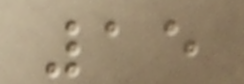15
